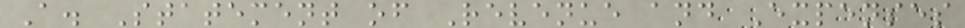A. Statement of Revenue and Expenses
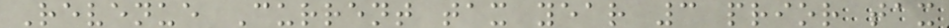Revenue Current tax year 3 prior tax
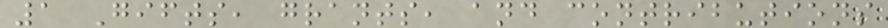1 Gifts, grants, and contributions
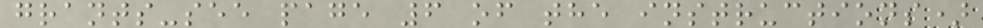grants-see page 6 of the instructions)
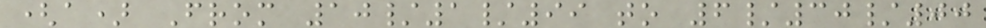(a) From 10/1/99 to 6/30/00
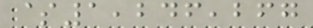$1,246,267
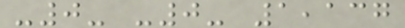-0- -0- 1,137
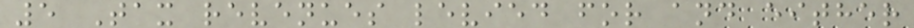5 Tax revenues levied for and either
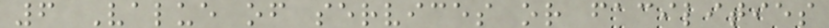6 Value of services or facilities
